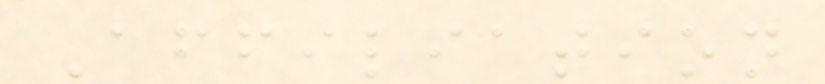Affiliation
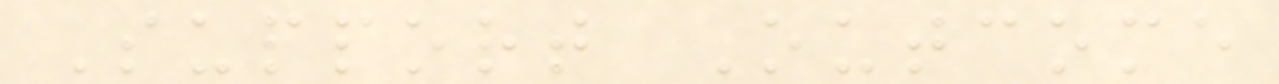Support Outcome
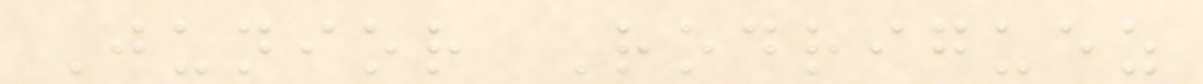Junior Rodriguez
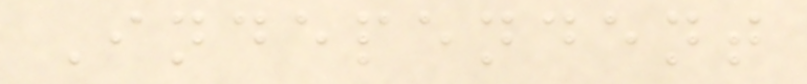Independent
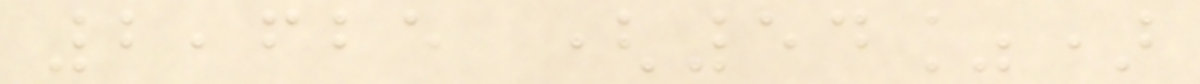2,625 (54%)
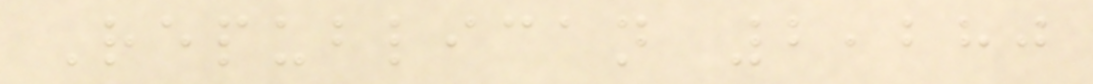Republican 2,280
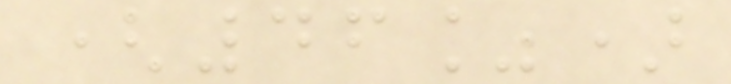(46%)
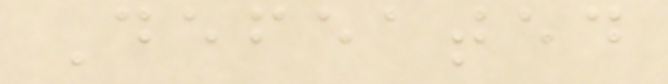Defeated
